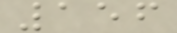156
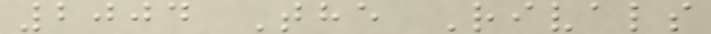2004 The Rivals
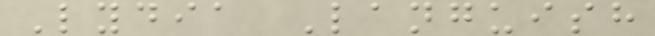Lydia Languish
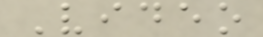Video
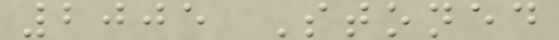2005 Stoned
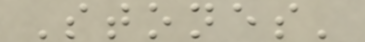Stones'
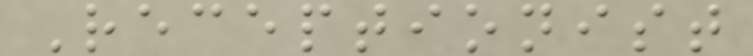Receptionist
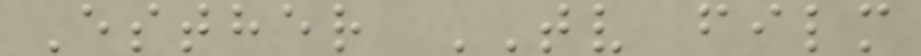Esther TV film
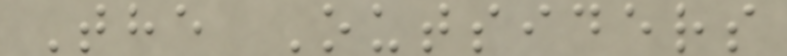The Outsiders
